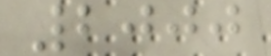2000
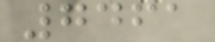7461
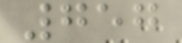757
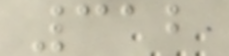312
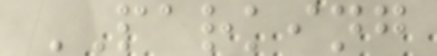PARKING
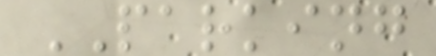PARKING
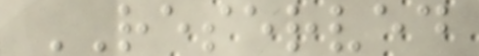RESERVED
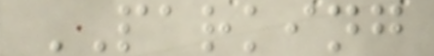PARKING
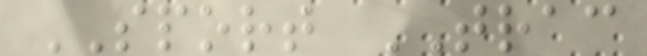SPORT TRAC
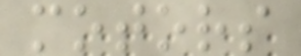motors
